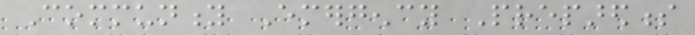Community Emergency Preparedness
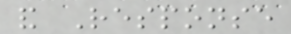and Response
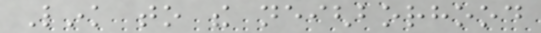Link to the neighborhood
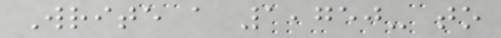Write a 1,750- to
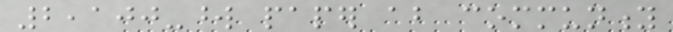2,100-word paper about community
